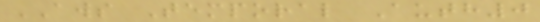AWS Temporal Auth0
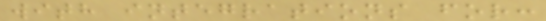with integrations for:
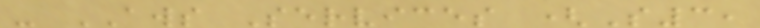- AWS Services (S3,
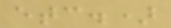etc.)
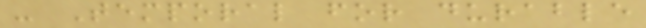- Temporal for durable
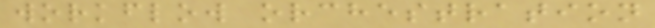workflow orchestration
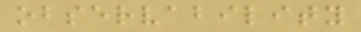observability
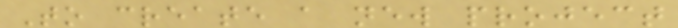To create a new project
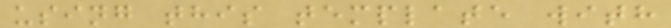using this template with
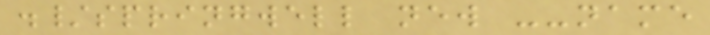./springwell new --name
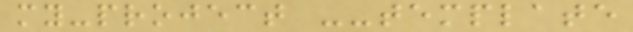my-project --template
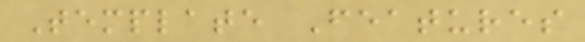Template Features
